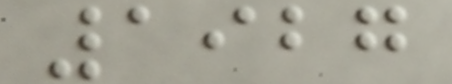1927
